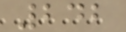242
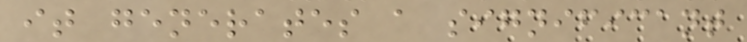it generates a significant
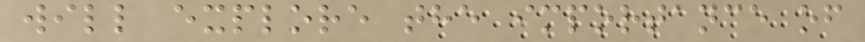will explore the importance of
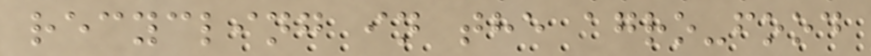recycling in the agro-food
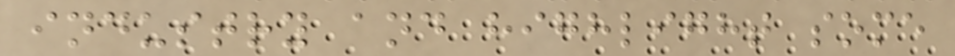industry and highlight some
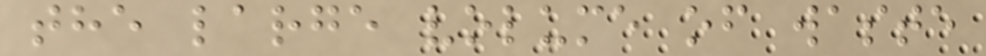the large volume of waste
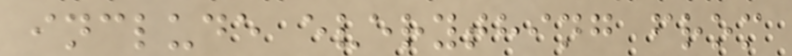include everything from
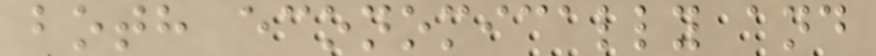both economically and
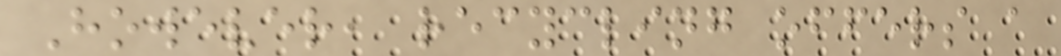However, recycling offers a
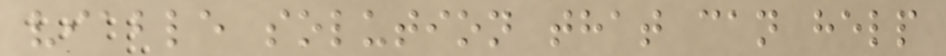viable solution that can help
